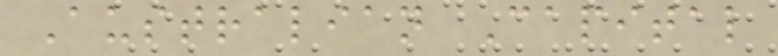Australian Capital
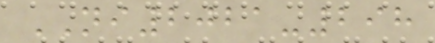NI2021-298
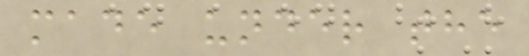made under the
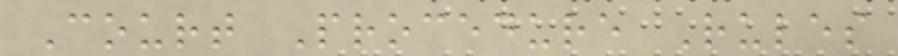Court Procedure Rules
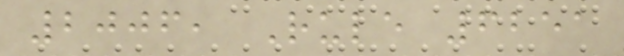2006, Rule 6251
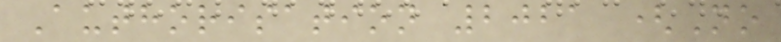Authorisation 2021 (No
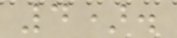4).
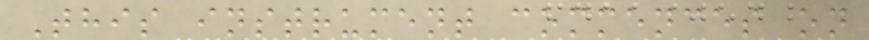This instrument commences on
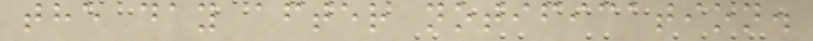the day after notification.
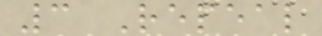3 Repeal
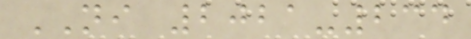NI 2021-234
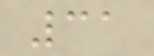31
